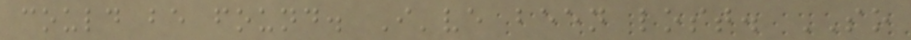could be found. I've been lost. SO
